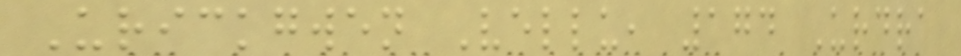Urickgwen Vellu, 174 Urdra
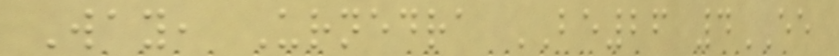Way, Urnedra BE26 4EE
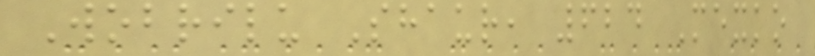Wobrilu Shaur, 624 Mexko
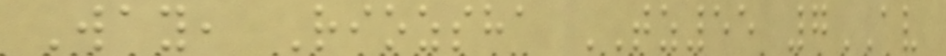Way, Riozsha TZ55 7AV
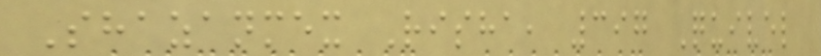Shazanmex Risha, 397 Quivel
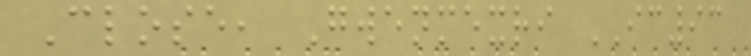Close, Gwenmexri IC93
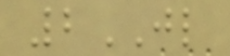2JL
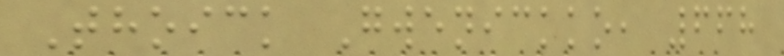Thoick Gwenickko, 668
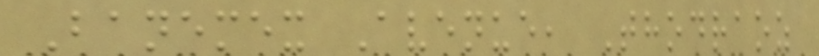Banemex Avenue, Thodraoz
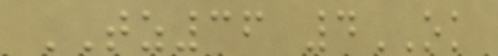TZ36 4OK
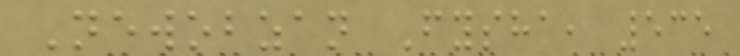Newobzan Fysha, 535
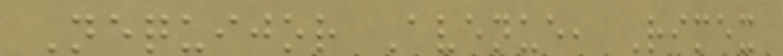Nequijor Avenue, Rimex
